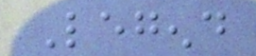Legend
